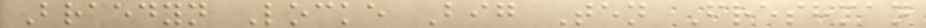Braedyn Locke Big Ten Freshman
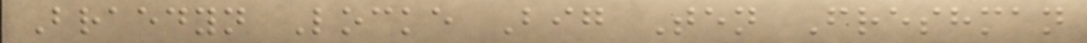Braedyn Locke Big Ten Freshman
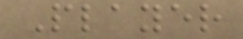Player
